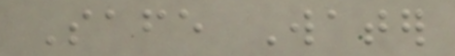Safe Water
